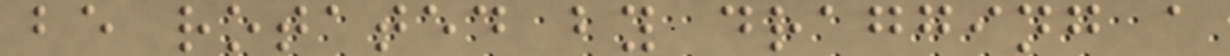be rotated by dragging a
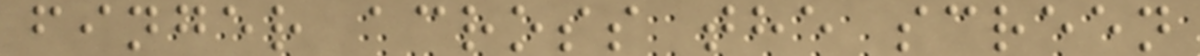finger across the screen
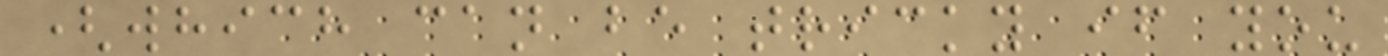(which can be tricky if you
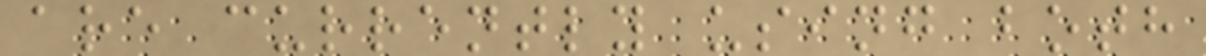are currently using both
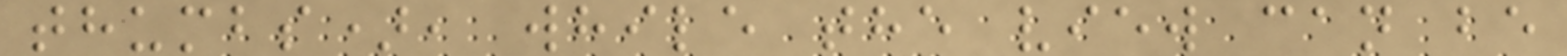thumbs), while the view can be
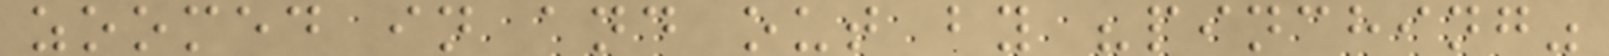zoomed in and out by "pinching"
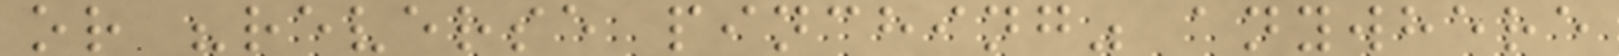or "reverse pinching" anywhere
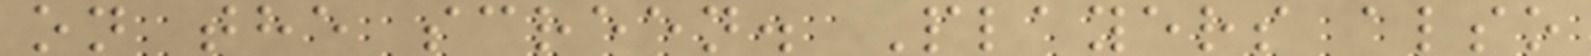on the screen. Players also
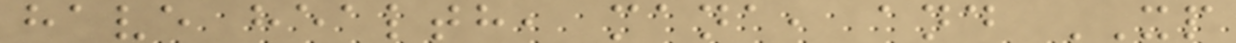have health, mana, and XP
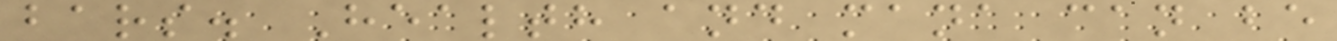bars. Health and mana can be
